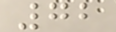72
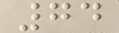74
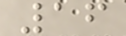16
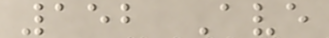152 Ave
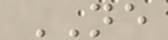NE
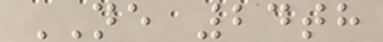NE 24th
